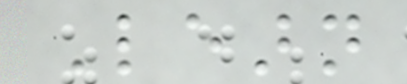Learn
